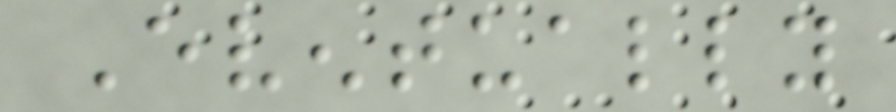Eventually
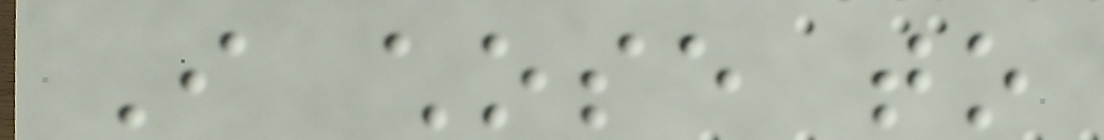I chose to
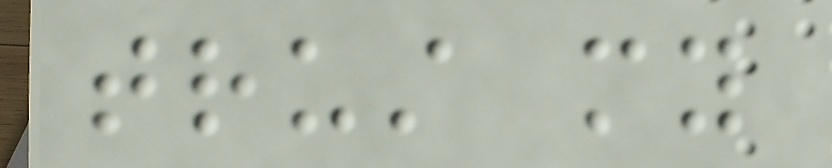trust my
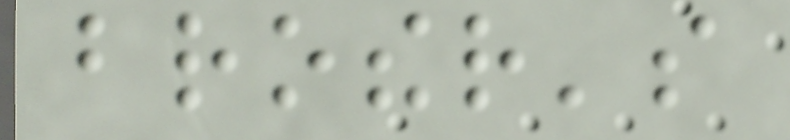brother's
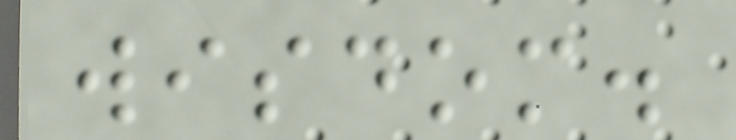wisdom.
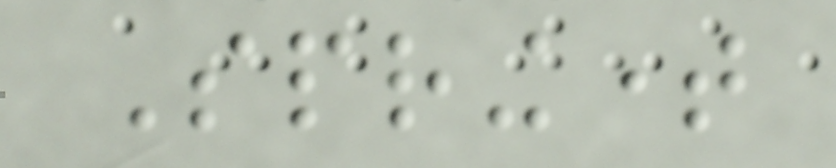Springtime
